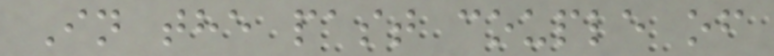In the past couple of
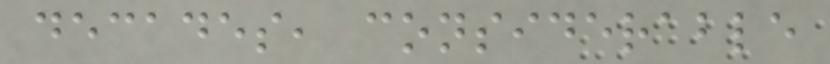decades, considerable
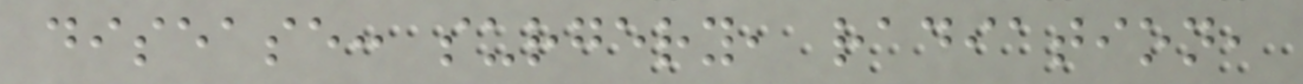disease: surgery, radiation,
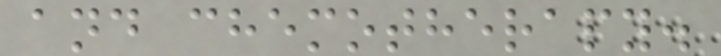and chemotherapy.
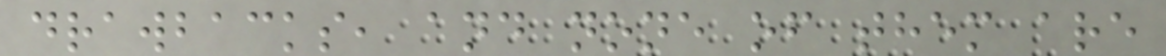drawbacks, and none of them are
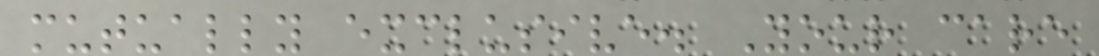mutually exclusive. Your care
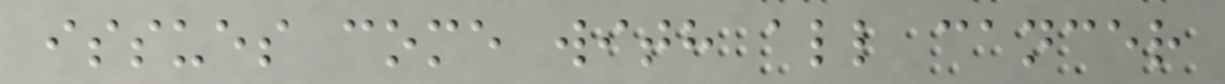issues come with all cancer
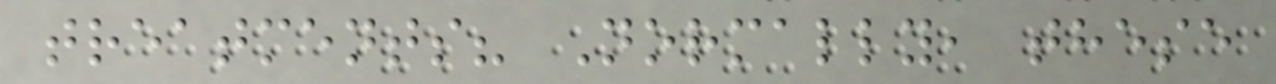treatments? Normally, these
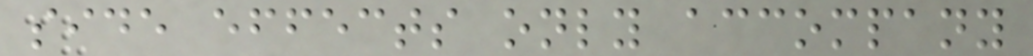side effects only accompany
